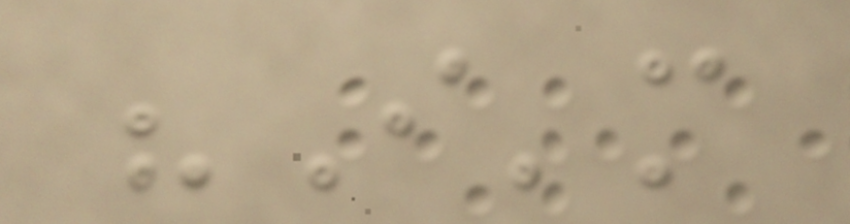"I'm
